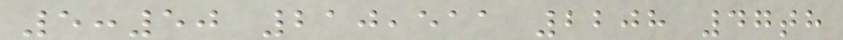5:50 210,511 2208 47th
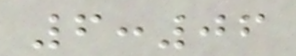6:06
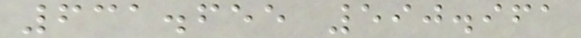631.655 590.961
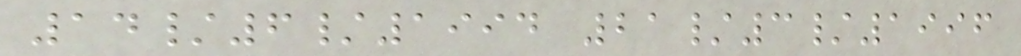14/6/1994 21/3/1996
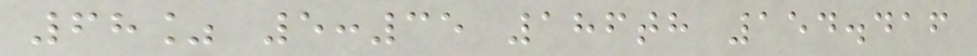68% 5:35 186th 154.416
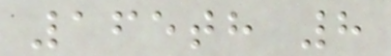165th 8
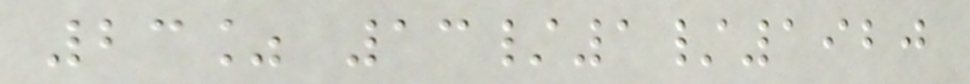23% 13/1/1920
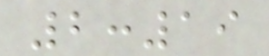2:19
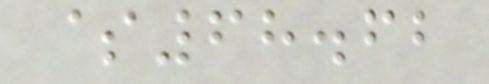$68.62
